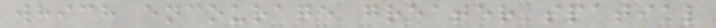which encourage greater spatial
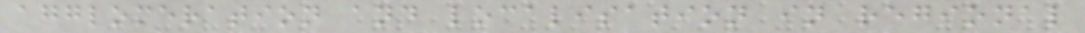agglomeration and localisation in regional
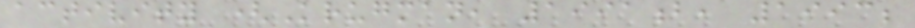activity (Krugman, 1991b, 1993;
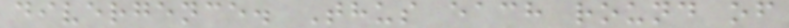divergence. Thus each round of
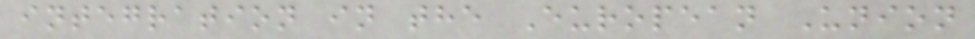integration in the European Union
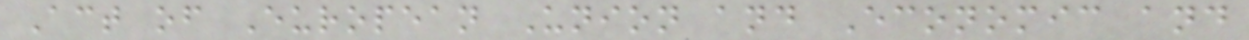Act of European Union and Economic and
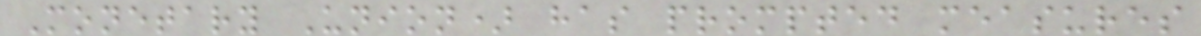Monetary Union) has prompted measures
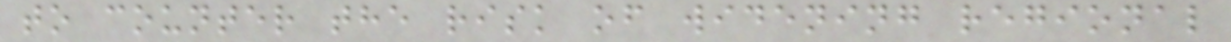to counter the risk of widening regional
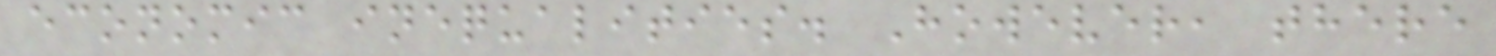economic inequalities. However, there
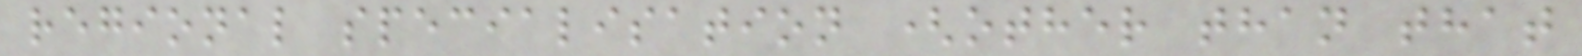regional specialisation (other than that
